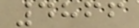4866
